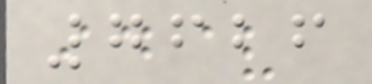7626
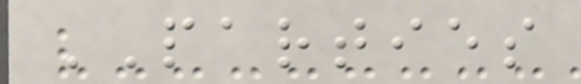PARTIES
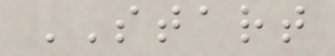START
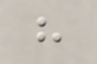h
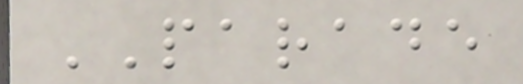PARADE
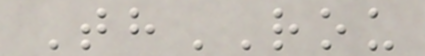ThROU
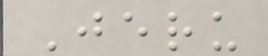Jeru
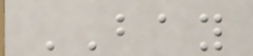BAY
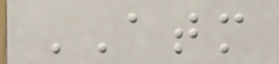ATM
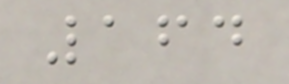164
